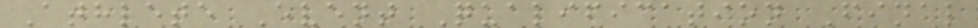Athlete Event Qualification Final
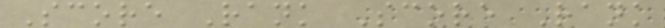Score Rank Score Rank
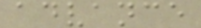advance
